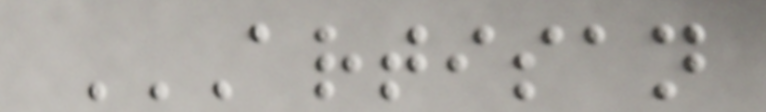ARTISAN
